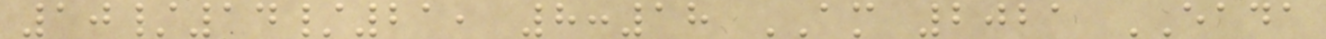10/14/21, 8:18 AM 2021 EADA
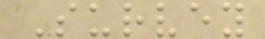Survey
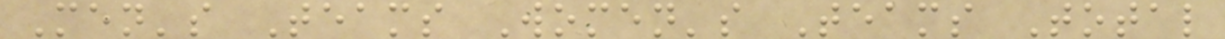Men's Teams Women's Teams Total
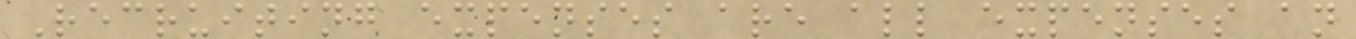Recruiting expenses are all expenses an
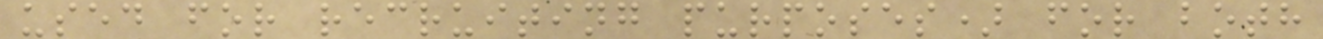used for recruiting purposes) for both
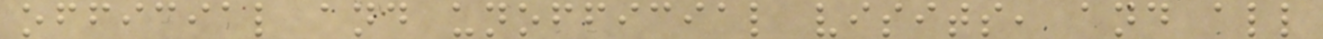official and unofficial visits, and all
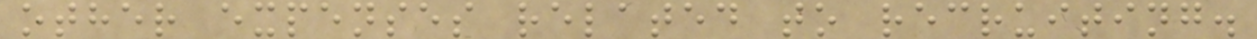other expenses related to recruiting.
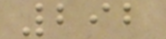292
